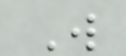W
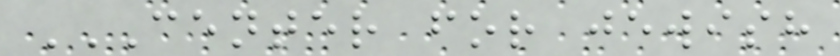CENTER FOR JEWISH
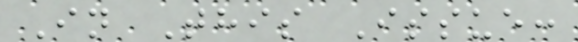In This Issue:
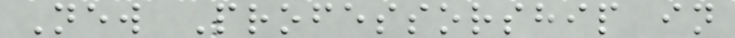New Professorship in
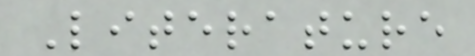Literature
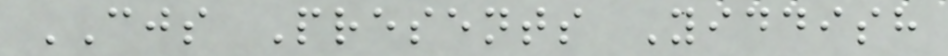CJS Presents Yiddish
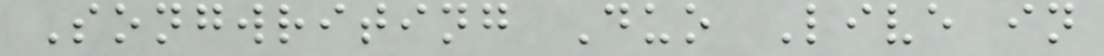Songwriting Duo Live in
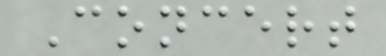Concert
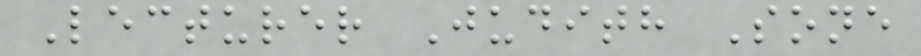Lecturer Judith Sone
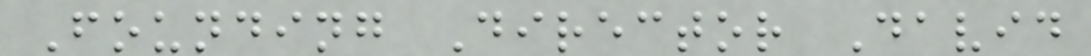Founding Director David
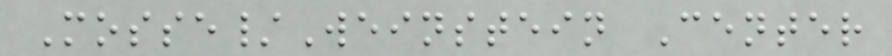Mosse/Weinstein Center
